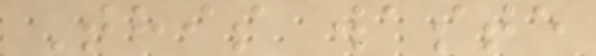This waste
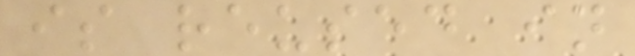is reused in
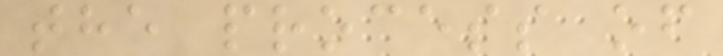the process of
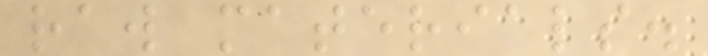raw materials.
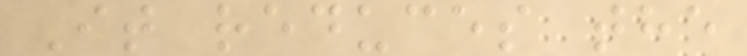It reduces the
